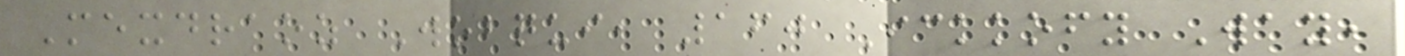Mexdraoz Wobqui, 160 Ickkofy Way,
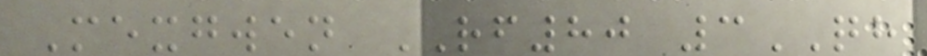Mexgwen RF80 3QH
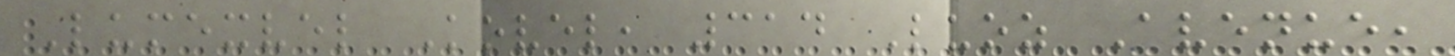Lumexvel Kovel, 314 Luoz Avenue,
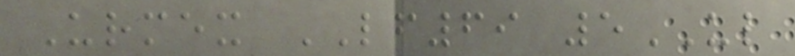Urmex LF69 5UL
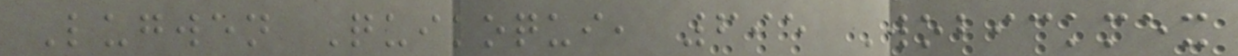Lugwen Quikoqui, 695 Wobickmex
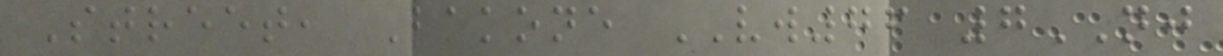Street, Bakone VW76 7NJ
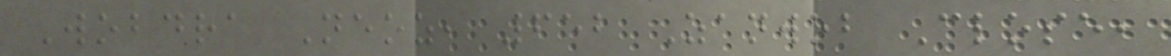Wobdra Neoz, 652 Zanwob Close,
